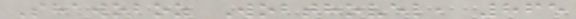Shawoboz Wobthovel, 865
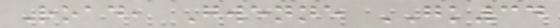Road, Gwenne GK34
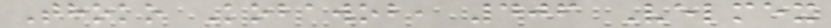Thoko Kobawob, 406 Velmex
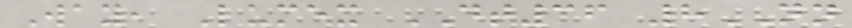Way, Lumex DT36 8NN
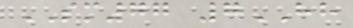SM77 7HH
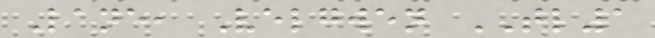Lane, Velgwen TL1
